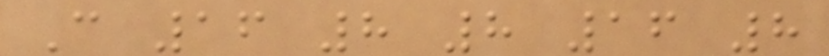C 16 8 8 16 8
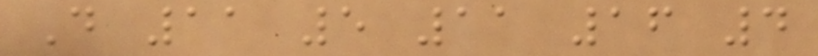D 11 5 11 16 4
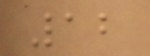12
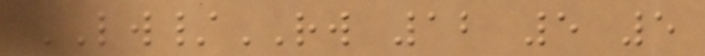LW/RW 12 5 5
